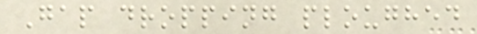Gap dropping ploughed
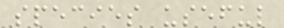species useful
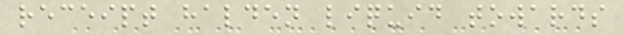receipt halden liquid towards
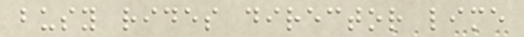busy rides director lime
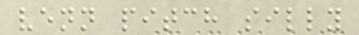venn pitch silly
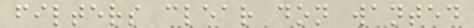filters clear don wanted
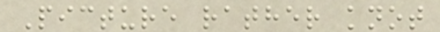Picture rather knot
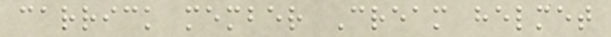carrick member Cream helmet
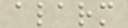alarm
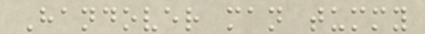Handover man tummy
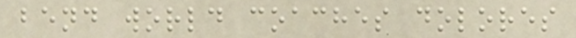bend world coaches dolores
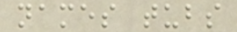names tubs
